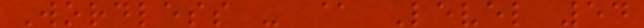Wordless - @ Level 54
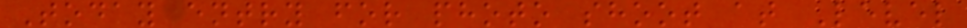Today entry for photo shoot at Level
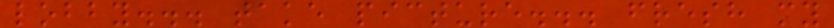lobby... take picture... fresh my
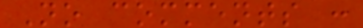No comments :
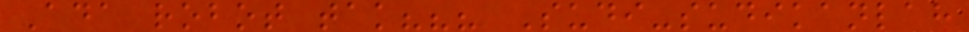Ada robot tak??? Sudi-sudikanlah
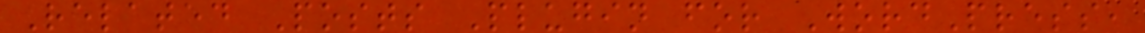Related Posts Plugin for WordPress,
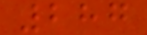287
